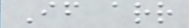If arr
